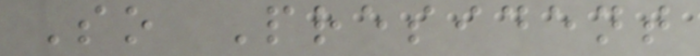So President
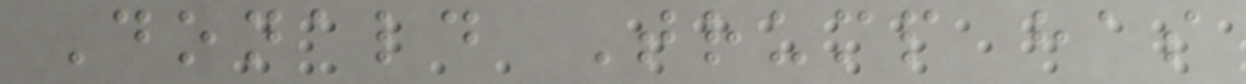Donald Trump has
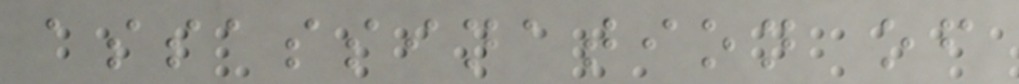assassination of
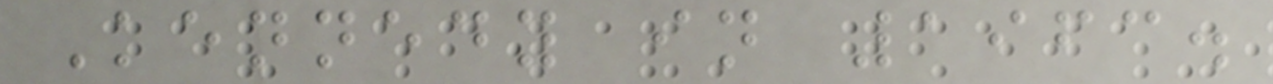Kennedy in 1963.
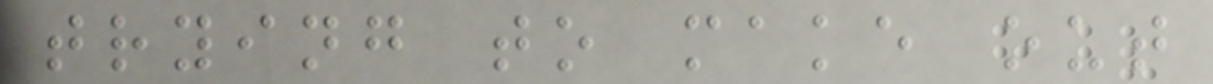trying to make out
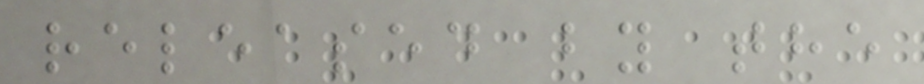released by the
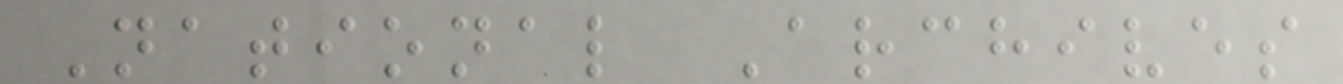National Archives
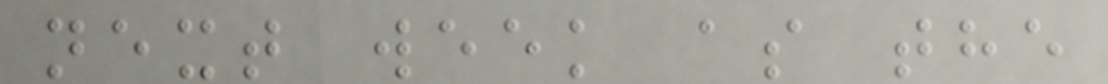next week as the
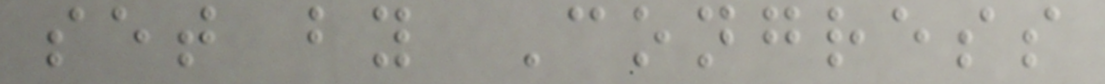set by Congress
